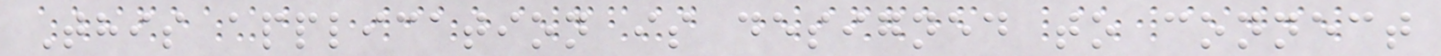This application is designed to connect
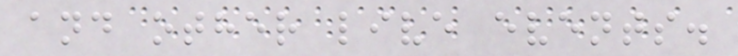and other live events.
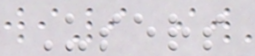Users
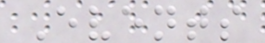Events
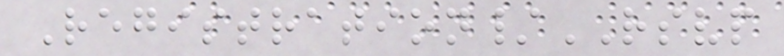Registration/RSVP
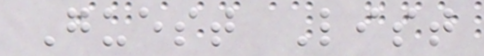Guest List
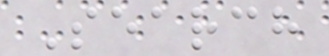Search
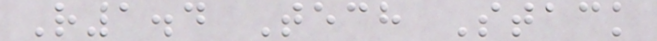R1.4 Tech Stack
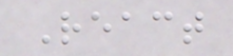React
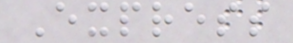Express
